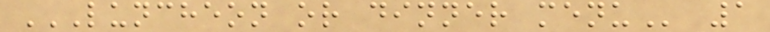LUNCHEON OR DINNER MENU 1
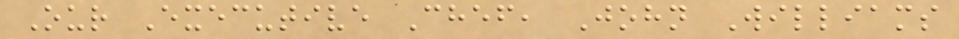Our Executive Chef, John Williams
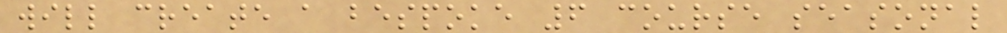will create a bespoke 6 course seasonal
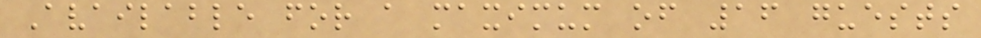Available for a maximum of 16 guests
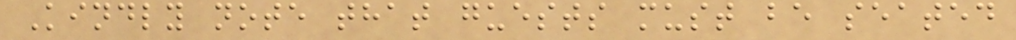Kindly note that guests must be seated
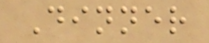Dinner
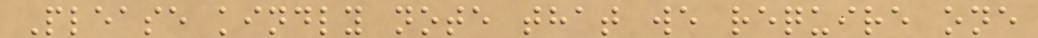Please kindly note that we require one
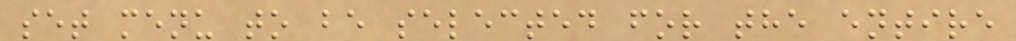set menu to be selected for the entire
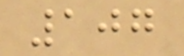107
